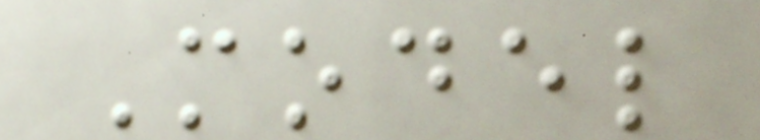Model
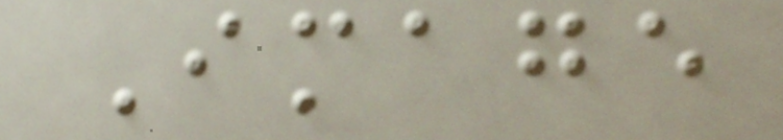Image
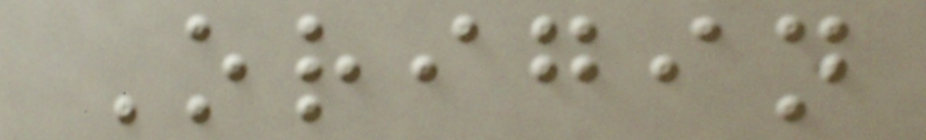Origin
